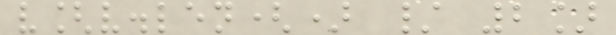v[v.len() / 2]
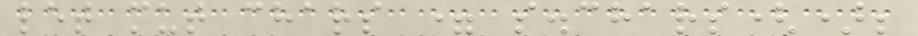let mut chars = s.chars();
